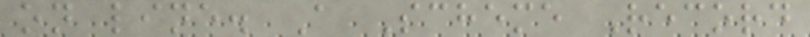on line. A Scheme Record
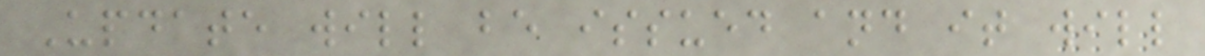Update will be issued and it will
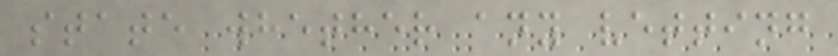state whether any vetting
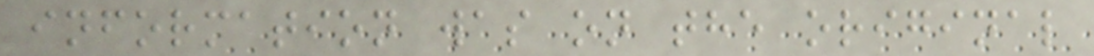information was on the original
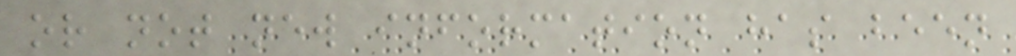or not new information has been
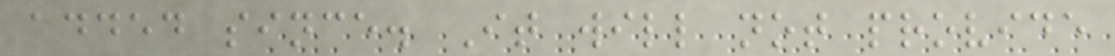added since. It will not provide
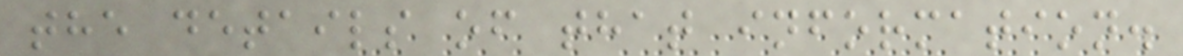the details of that information.
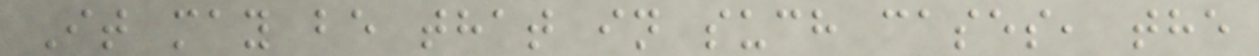It may be that in such cases, the
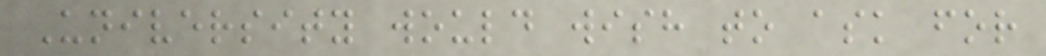University would wish to ask for
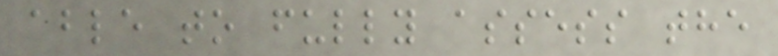able to fully assess the
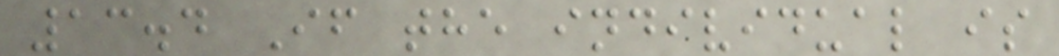13.4 If the individual is
